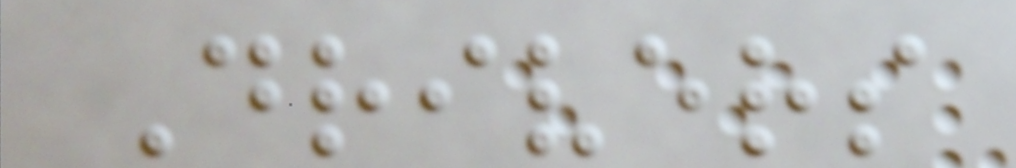Drivers
